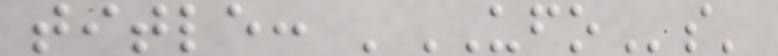title: 'UFOs'
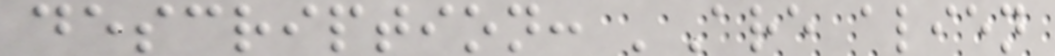description: 'Are alien
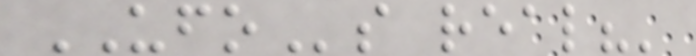UFOs real?'
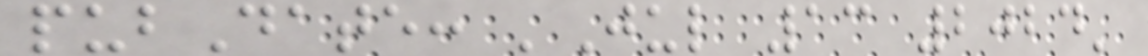pubDate: 'Jul 13 2024'
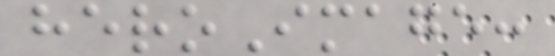heroImage:
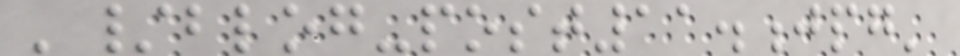'/blog-post11.jpg'
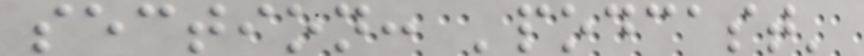section: 'podcast'
